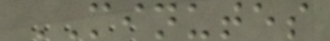MINUTES
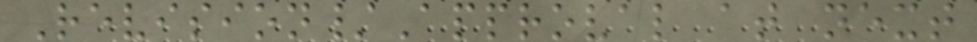Revision/Approval at next
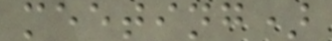meeting)
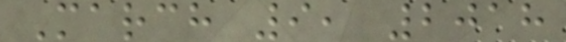March 9, 2018
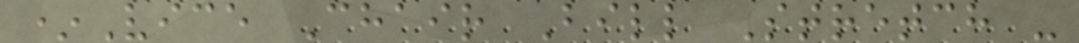*Vice Chair Bill Stretch -
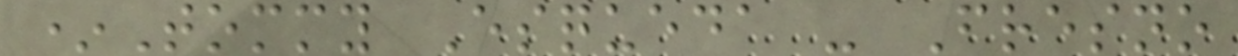*Tommy Esqueda - Fresno
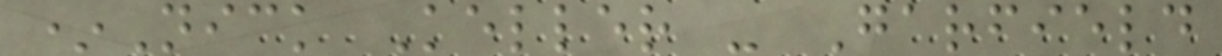*Nick Keller - Garfield
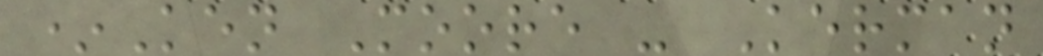*Ken Moore - Kerman
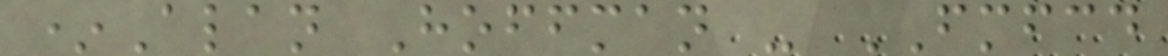*Alan Hoffman - FMFCD
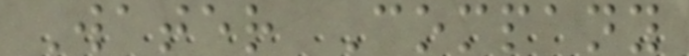Water Company
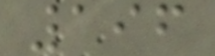196
